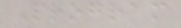Program
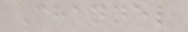Channel
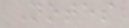Notes
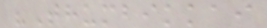"Thumbikkai
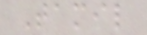Tamil
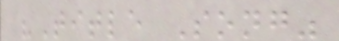"Title Song"
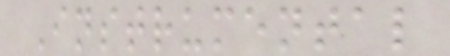Instrumental
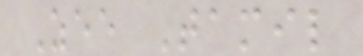Zee Tamil
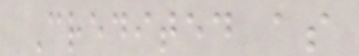Credited as
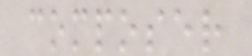composer
